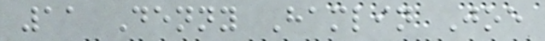11 Denny Hamlin Joe
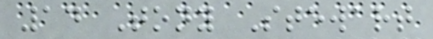14 Tony Stewart
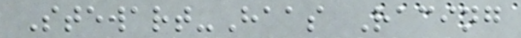Stewart-Haas Racing
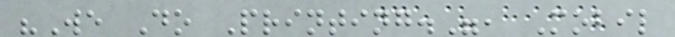"We Do Printing.", Mobil
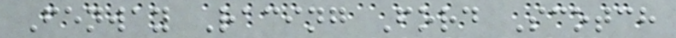Fenway Racing Ford Scotch
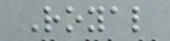Royal
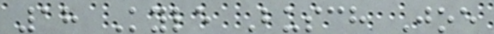18 Kyle Busch Joe
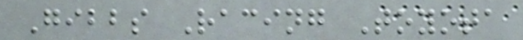Gibbs Racing Toyota
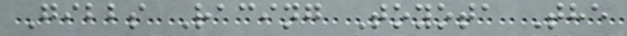Gibbs Racing Toyota The
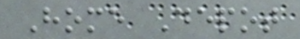Home Depot
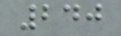240
